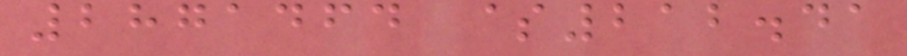2871464 $212.41
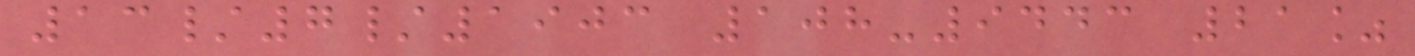13/7/1903 108-9443 21%
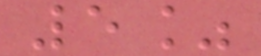5%
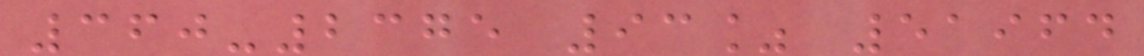360-2375 93% 51964
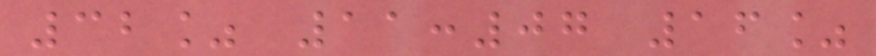32% 11:07 16%
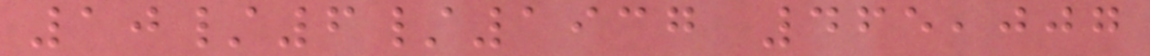10/6/1937 465,007
